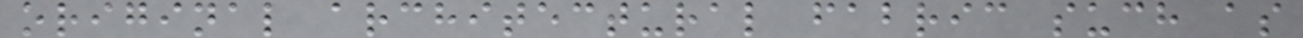original architectural fabric such as
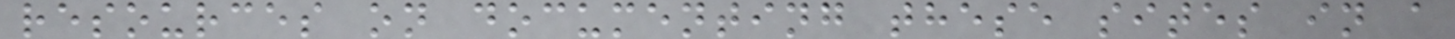resources on documenting these sites in a
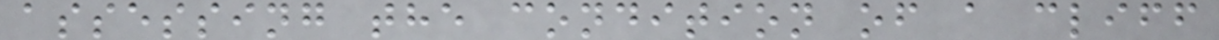assessing the condition of a cliff
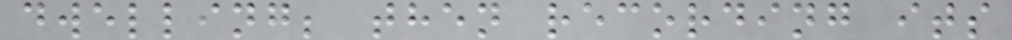dwelling; then recording its
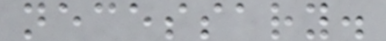necessary.
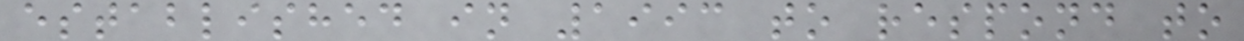established in 1993 to respond to
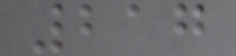217
